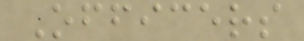Officers
